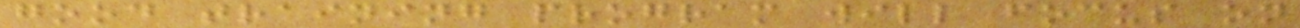good training program will focus on
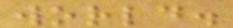world.
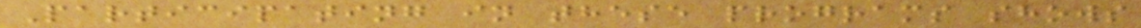Participating in these programs shows
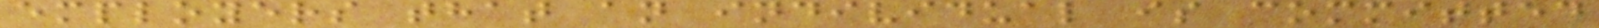employers that an individual is committed
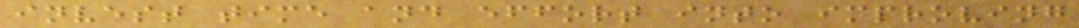invest time and effort into improving
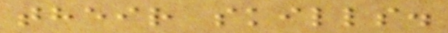their skills.
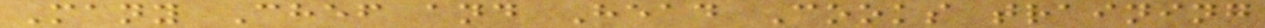Many Chef and Head Cooks training
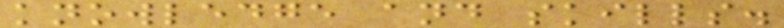knowledge and skills.
